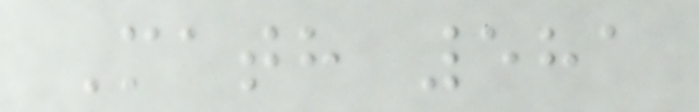Math 581
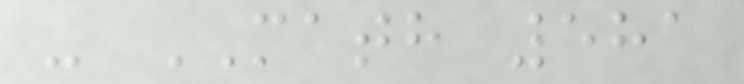- MATH 581
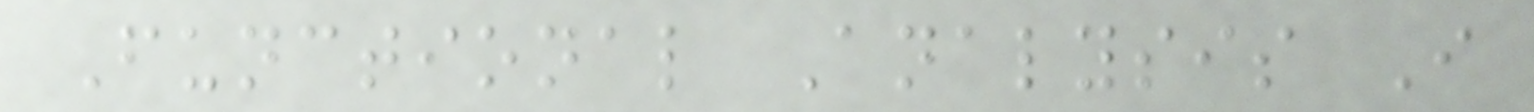Functional Analysis I
